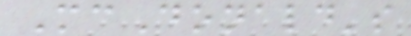McDonald's
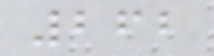262
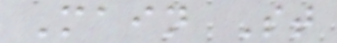Main St
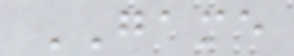GAME
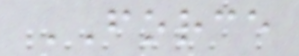FORCE
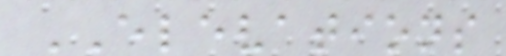ELEVATIONS
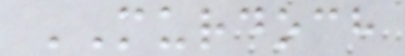MURDOCH
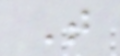T
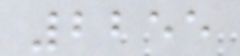2255
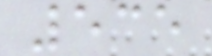535
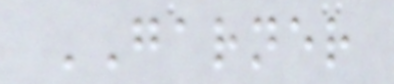GARNER
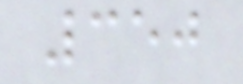350
